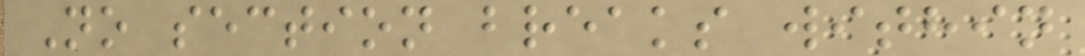No section breaks within
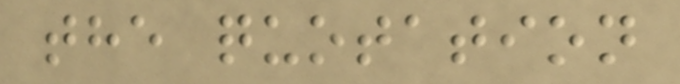the quotation
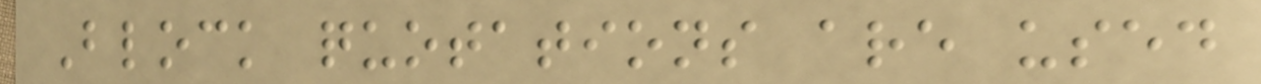Block quotations are used
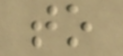to
